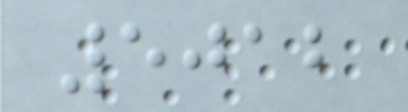5012
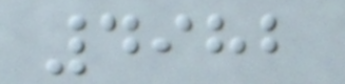4982
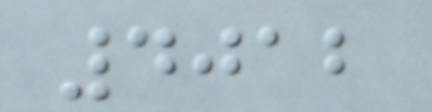4012
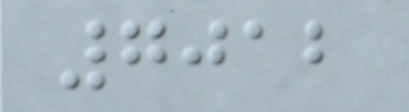7012
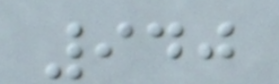940
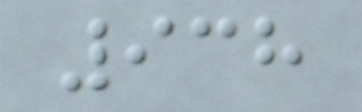938
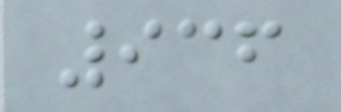936
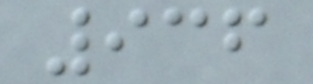936
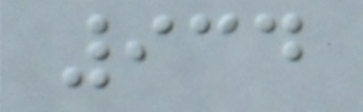934
